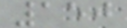150
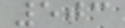503
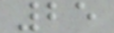25
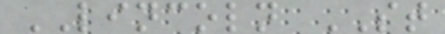LINCOLN ST
